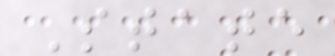State
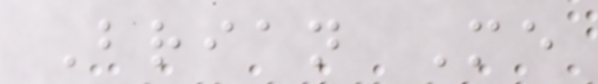Brian Me
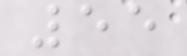55
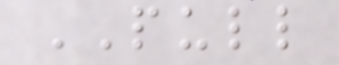PULL
